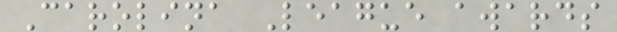Carolina League awards
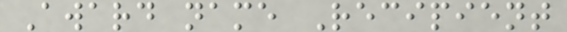Award name Recipient
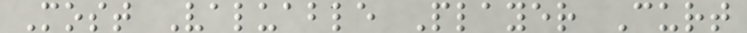Most Valuable Player Curt
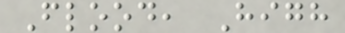Flood, High
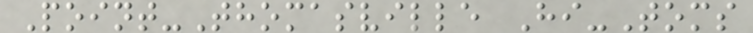Point-Thomasville Hi-Toms
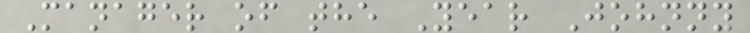Manager of the Year Johnny
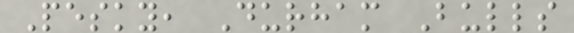Pesky, Durham Bulls
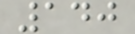140
